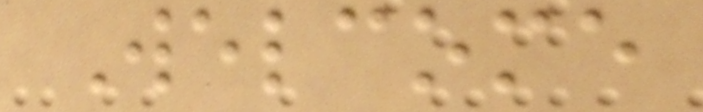Welcome
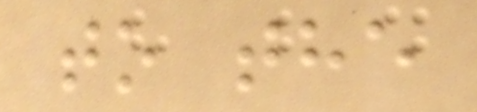to the
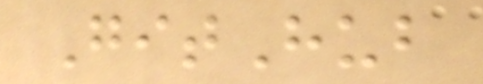GitHub
